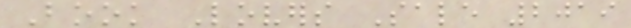Book Lovers Sale 2019
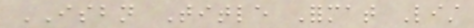ISBN Title Format List
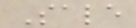Sale
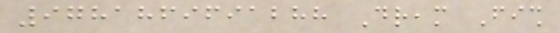9781869691288 Dream Fish
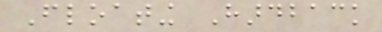Floating Hardback
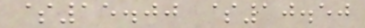$15.00 $10.50
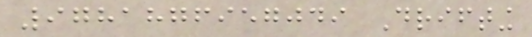9781876957049 Drifting
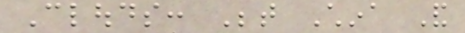Clouds: Between China And
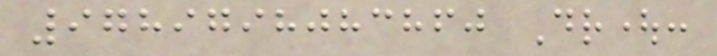9789798083860 Drought:
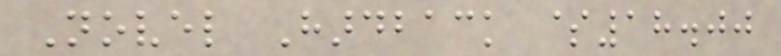Novel Hardback $18.00
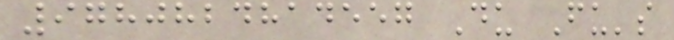9780824814557 Du Fu's
